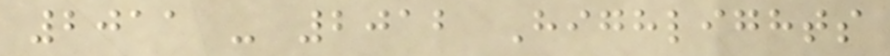2011 - 2012 Highlights
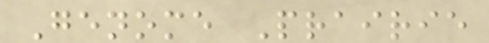Genome Prairie
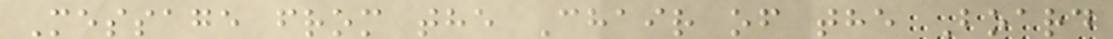Message from the Chair of the Board
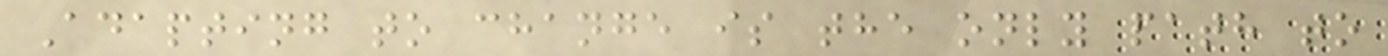Adapting to change is the only path to
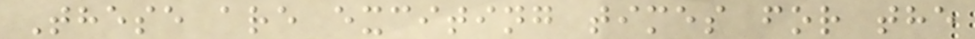These are exciting times for the
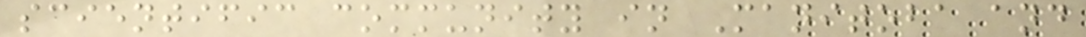scientific community in Manitoba and
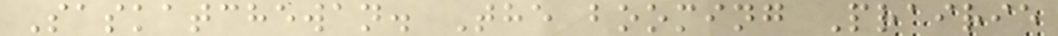Saskatchewan. The booming Prairie
